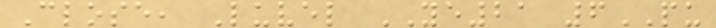Close, Luvel YE21 6PU
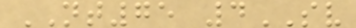NT75 4SV
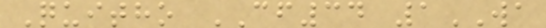Quitho CF34 1WA
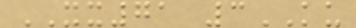XX71 3KU
